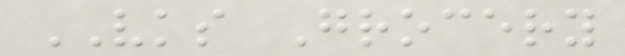VKS Grocery
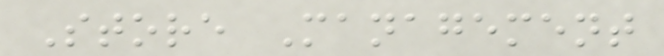Store Management
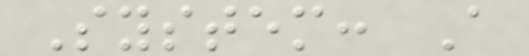System: A
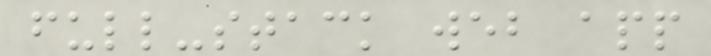full-stack web app
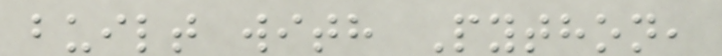built with Python,
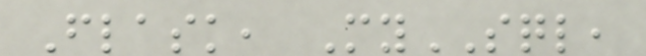Flask, MySQL,
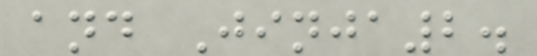and Jinja2.
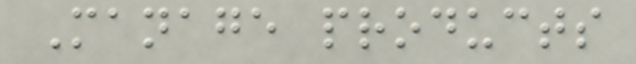Manage products
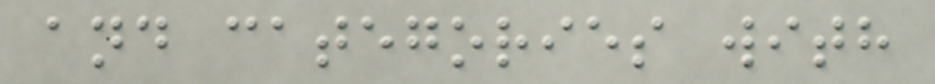and categories with
